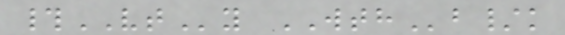#VTy WTHb/k
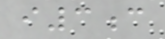i3c
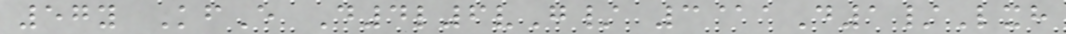57y KfE D4l6vG/ 3@aD1/Lxh
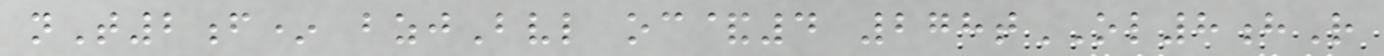nT2f* bzjBvl oc&4 278tOL8hR
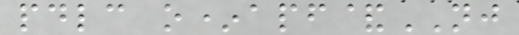pdlc o*apf&NJ
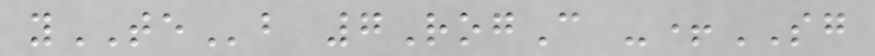yTEb 7RogC -+SG
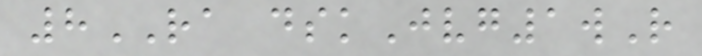8RA dskJvg1wR
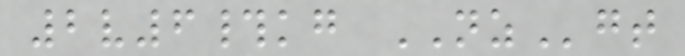2v6#kg NZgt
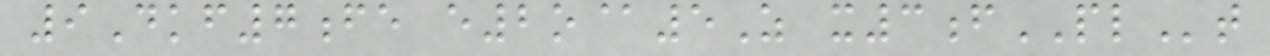9Dkf7fe e2o@5Z x3fPLt
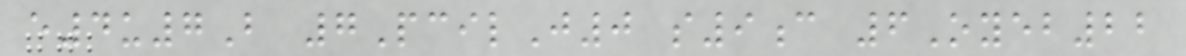e4u7B 7PcilJ0 s9c 6Oyeb22
